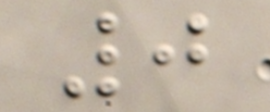0
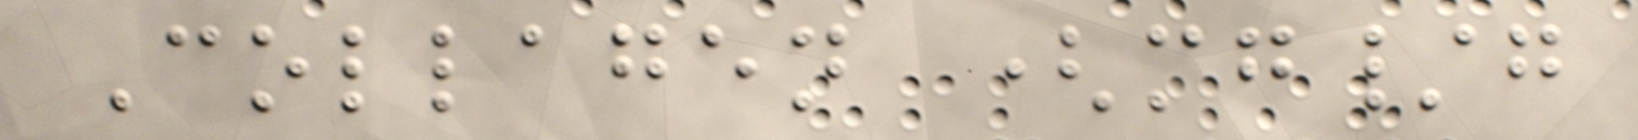Collagen (mg/g
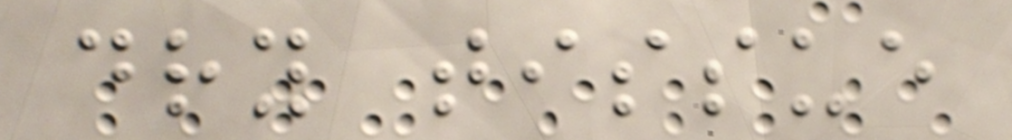dry tissue
